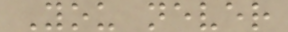You never
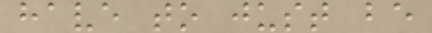have to just be
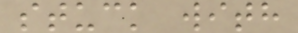stuck with
